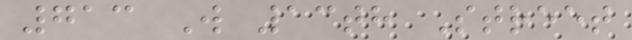713 W 13th Street
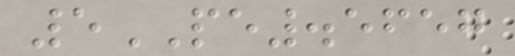5PE.5657
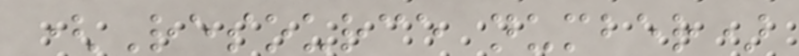(Resource number)
